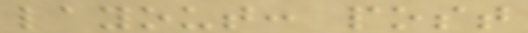layout: post
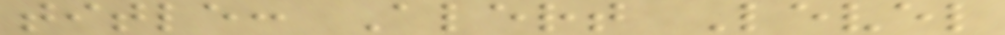title: Alert Level
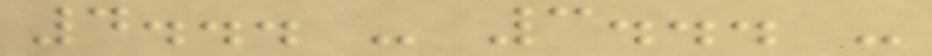4... - 3... -
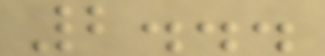2...
